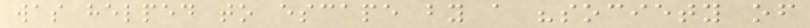was helped to escape by a "society of
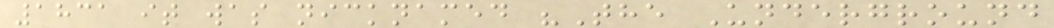1831 it was nicknamed "The Underground
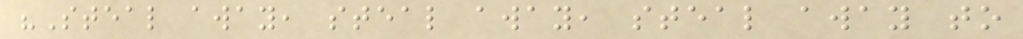"Steal away, steal away, steal away to
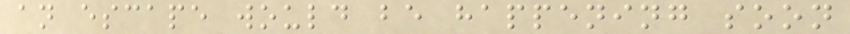an escape would be happening soon
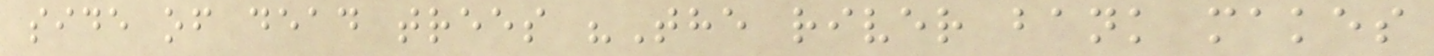side of dead trees "The river bank makes
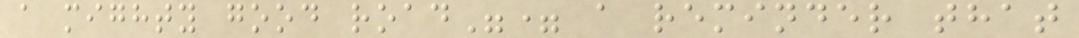a mighty good road"= a reminder that
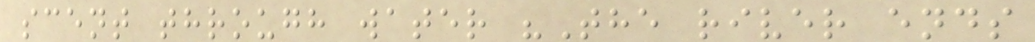scent through water "The river ends
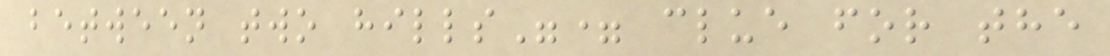between two hills"= clue for the
